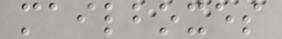mailboxes
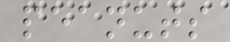peanuts
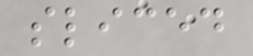sliced
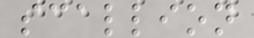scallion
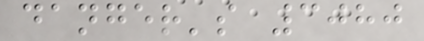danger's 3080
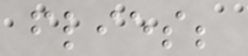flies;
